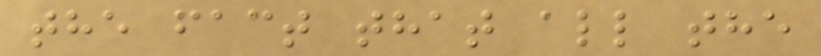the fact that all the
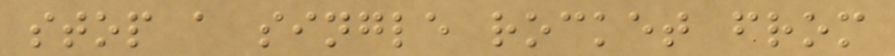stop a single rocket from
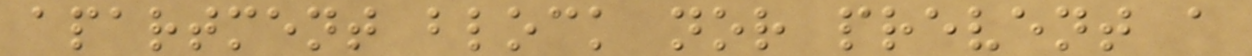apartment block nor prevent a
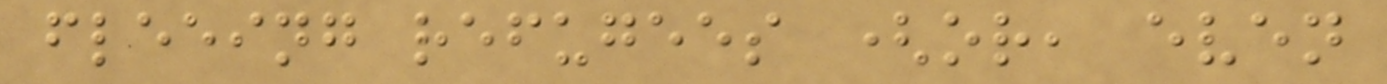fleeing refugees (or, even
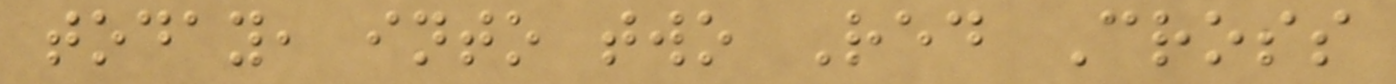today, into two Red Cross
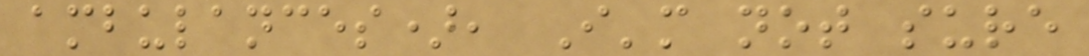ambulances), I'm not sure
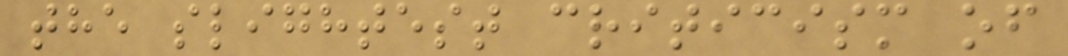the slightest criticism of
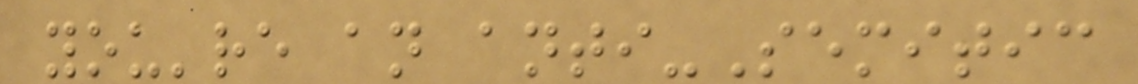you're an anti-Semitic
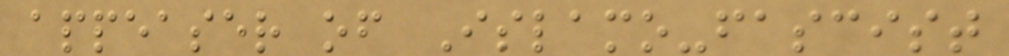appeaser of Islamo-fascist
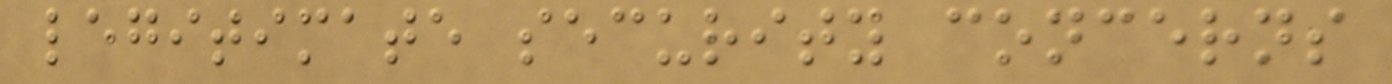legitimate security concerns
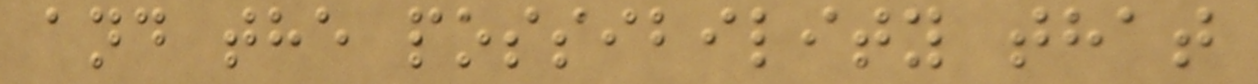and the possibility that
